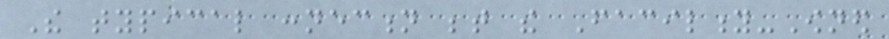The typical connection between the Facility-Owned
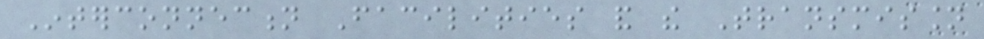Interconnection Facilities and the Transmission
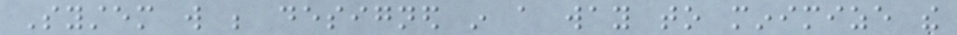System will be designed in a way to minimize the
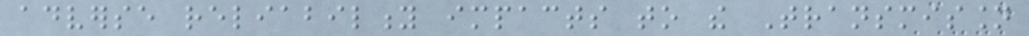adverse reliability impacts to the Transmission
